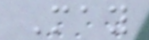May
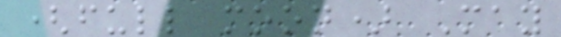(full moon) May
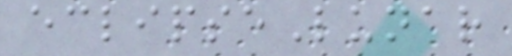eclipseLunar
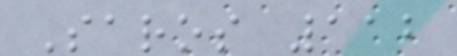Saros 112
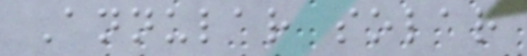Annular solar
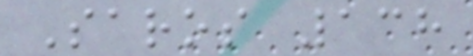Saros 138
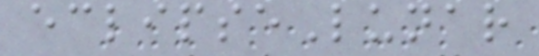eclipseLunar
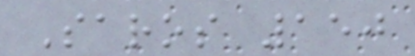Saros 150
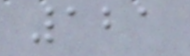121
